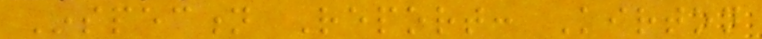Inspection Report: Kirton
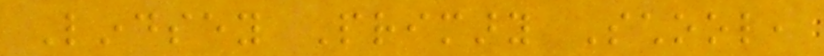Lindsey Primary School,
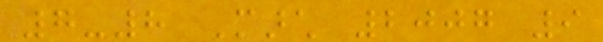7-8 March 2007 9
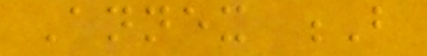Annex B
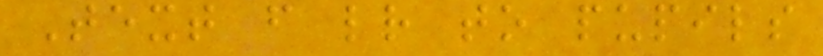Text from letter to pupils
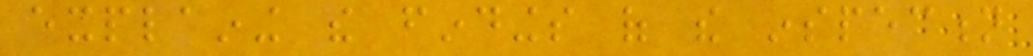explaining the findings of the inspection
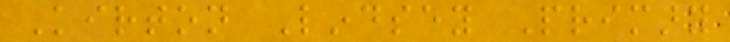Kirton Lindsey Primary
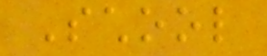School
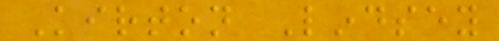Kirton Lindsey
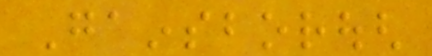Gainsborough
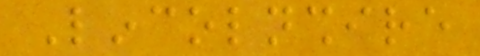Lincolnshire
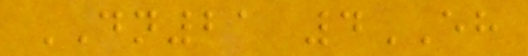DN21 4EH
